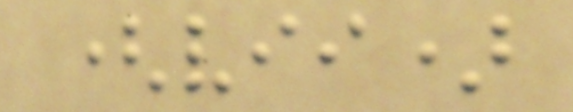(vii)
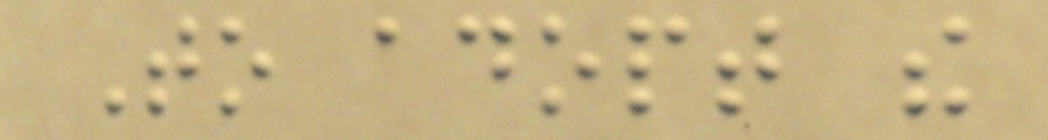To adopt the
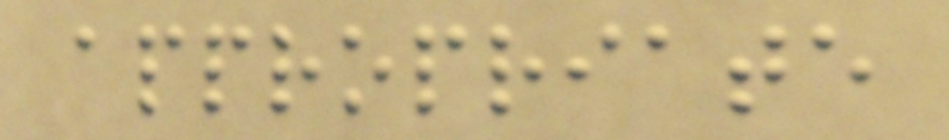appropriate
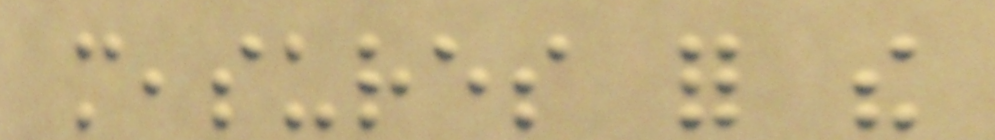measures for the
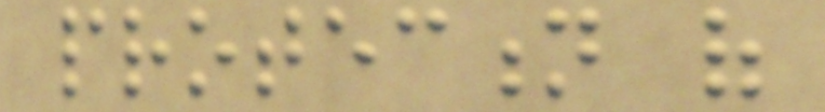protection of
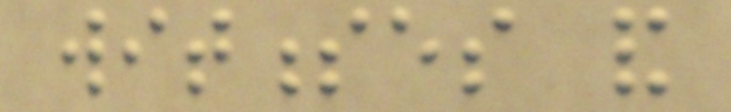witnesses and
